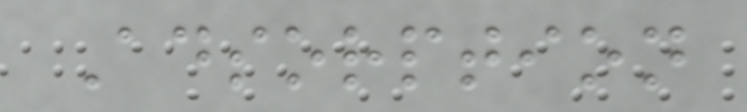Adsorption
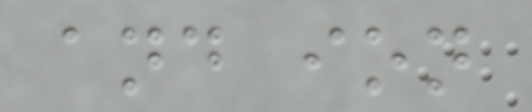and ion
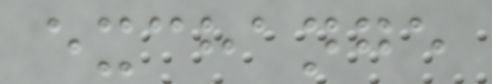exchange
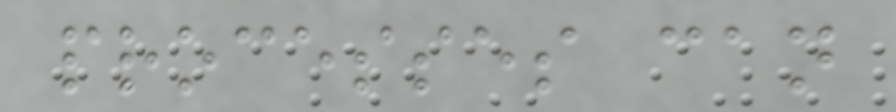processes can
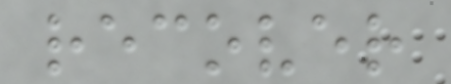recover
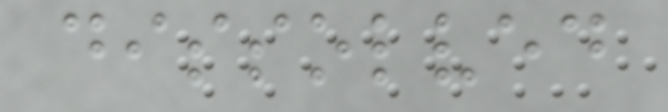dissolved
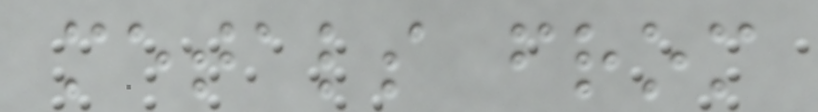metals from
